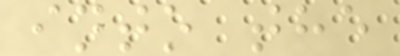into the
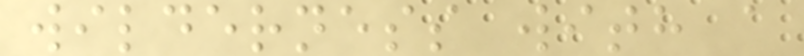wilderness with a
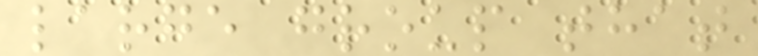large group that
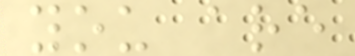you are
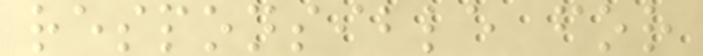responsible for
